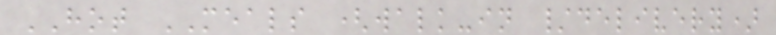HOT MEALS (walk-in /delivery)
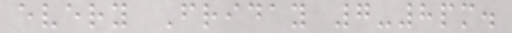every Friday 7-8pm.
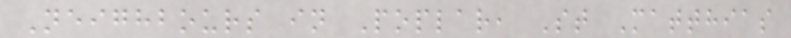Neighbours in Poplar, St Matthias
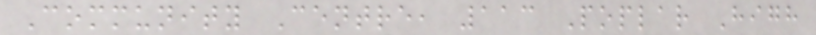Community Centre, 113 Poplar High
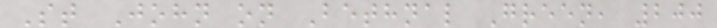St John on Bethnal Green, 200
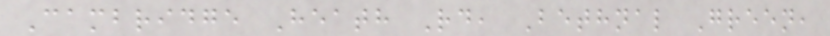Cambridge Heath Rd, Bethnal Green,
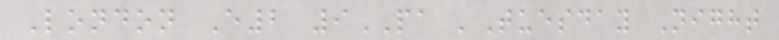London E2 9PA 'Tuesday Night
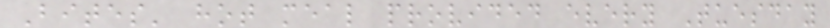Bites' hot meal provided every Tuesday
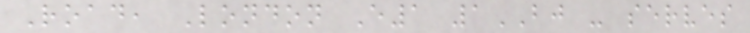Road, London E1 1BJ - serves
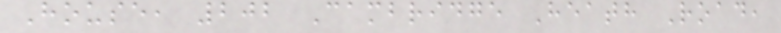House, 202 Cambridge Heath Road,
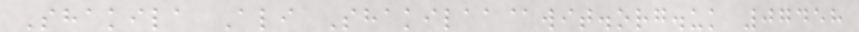Shakila Ali Shakilaa@wit.org.uk 07458
